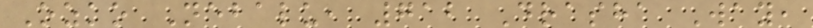Ozko Nebalu, 712 Drasha Way,
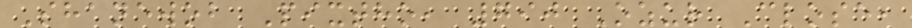Shanewob Pixtho, 790 Ozur Close,
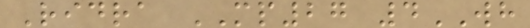Ridra MP27 4WH
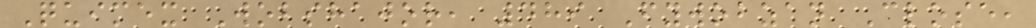Quimex Wobshajor, 489 Fywobzan Close,
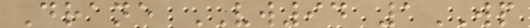Drane VW94 1WP
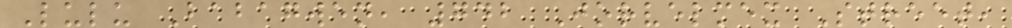Lulu Babagwen, 742 Jorvelmex Street,
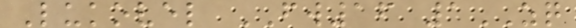Lukovel FW16 1ZQ
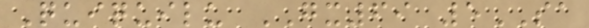Quiquilu GX69 5SA
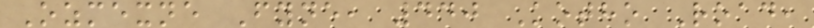Ozmexne Fyne, 440 Kotho Road,
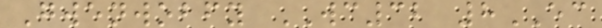Gwenwobfy WC32 8EC
